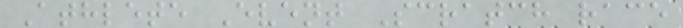Athlete Event Scratch race
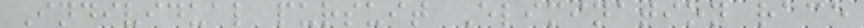Individual pursuit Elimination race
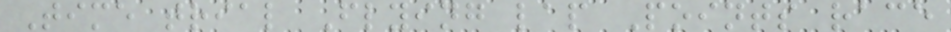Time trial Flying lap Points race
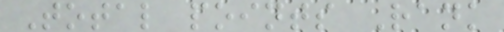Total points Rank
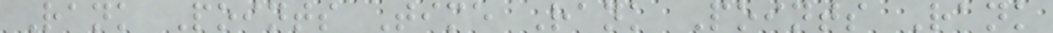Rank Points Time Rank Points Rank
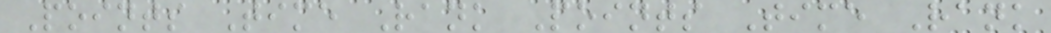Points Time Rank Points Time Rank
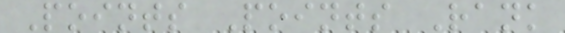Points Points Rank
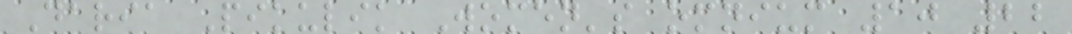Daria Pikulik Women's omnium 10 22
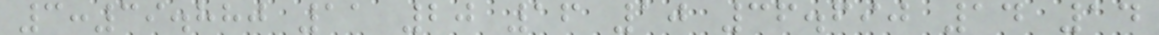3:39.880 11 20 16 10 36.690 14 14
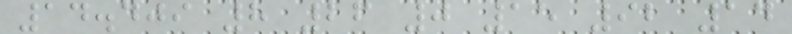14.409 8 26 0 15 92 14
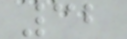32
